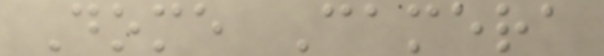Dome Camera
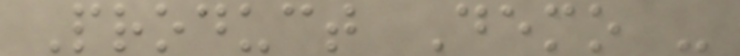Product Demo -
